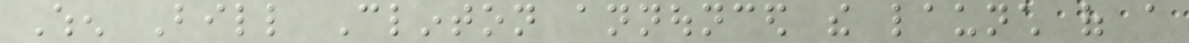When Bill Clinton announced the launch of a
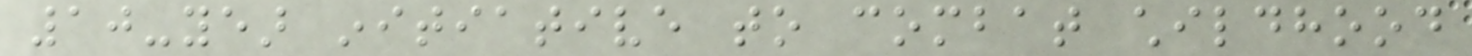10-year initiative to combat childhood
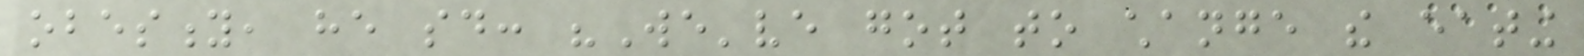obesity, he said: "We've got to change the eating
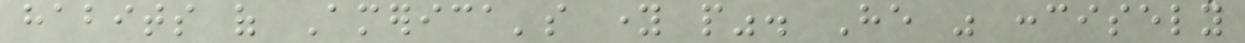habits of America's young people". He was concisely
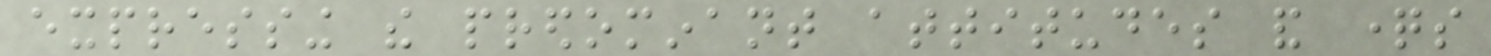expressing the predominant attitudes and questions
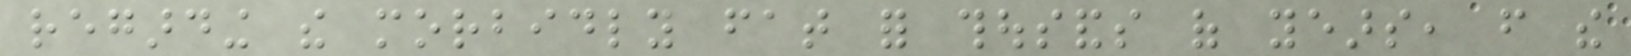regarding the morbidly fat for thousands of years, from the
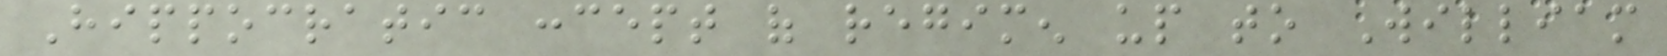Hippocratic concept of regimen up to William
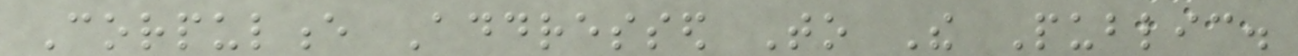Corpulence Addressed To The Public.
